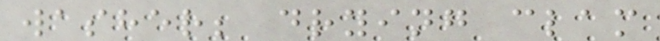washer; drying clam
